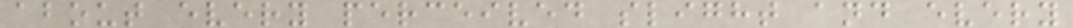about every perceived slight and every
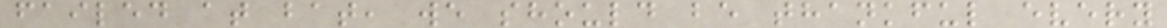failed at bat, we should be thankful every
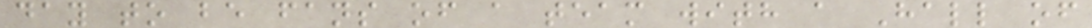day to be fans of a team with a Hall of
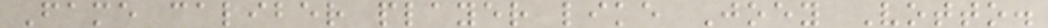Fame caliber player like Joey Votto.
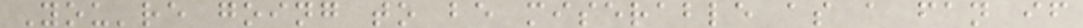You're going to be miserable as a fan if
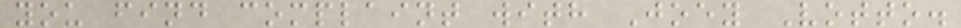you find complaint with Joey Votto.
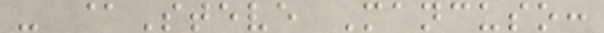- @Steve Mancuso:
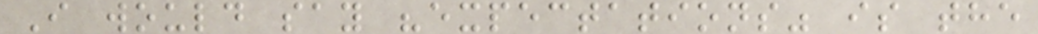I would say "expectations" is the
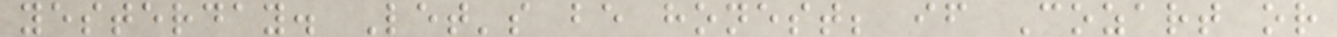yesterday. Let's be honest; if Cozart or
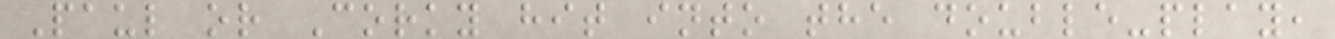Paul or Corky hit into the double-play,
